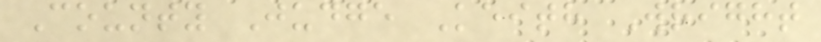County Judge Keith Wright
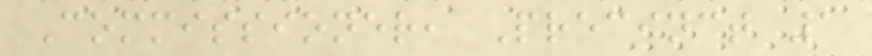Commissioner, Precinct 1
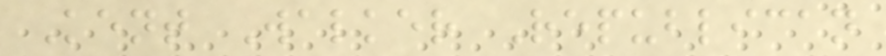Kent Walker Republican
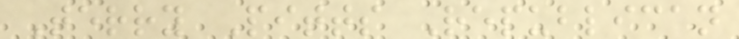Terry Pitts Republican
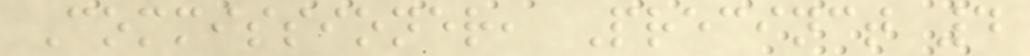Commissioner, Precinct 4
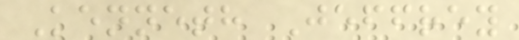Kenneth Jeffrey
